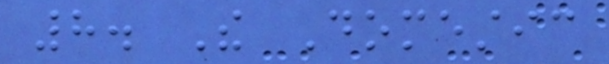8. The Domestic
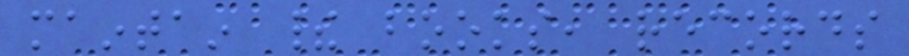maintain their books, records
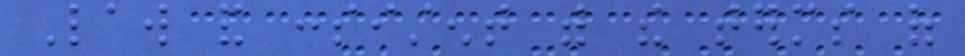Law and consistent with the terms of
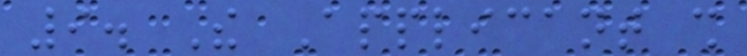9. The Applicant shall
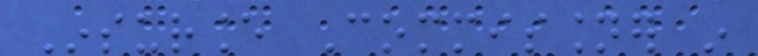Insurance Commissioner in
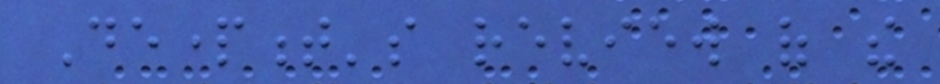Department's review of the
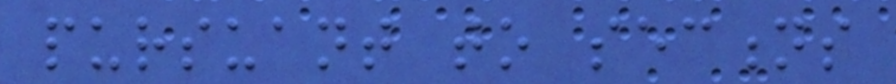pursuant to sections
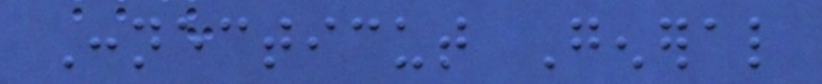Connecticut General
